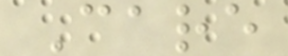Care
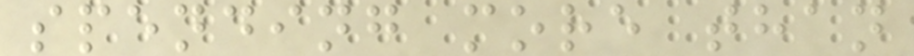spending more than
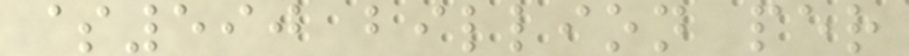$590 billion per
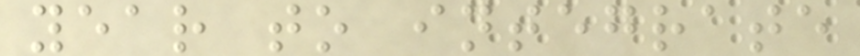year to integrate
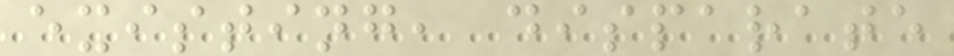existing, disparate
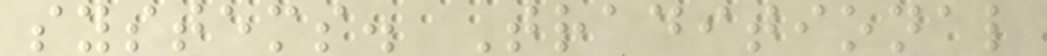systems. Traditional
